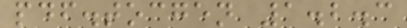pdf.tocgen 1.2.3
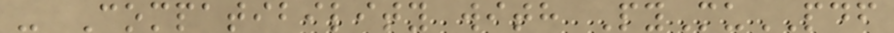- Compatibility with PyMuPDF
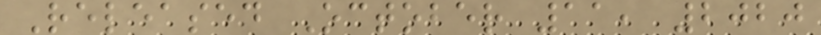Released October 11, 2020
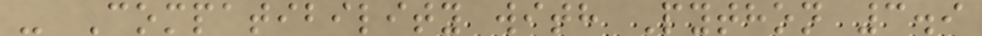- Compatibility with Python 3.9
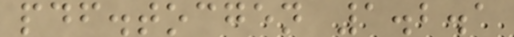pdf.tocgen 1.2.1
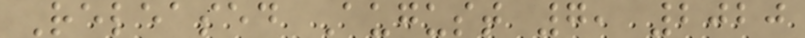Released August 7, 2020
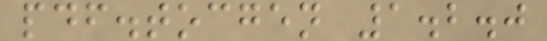pdf.tocgen 1.2.0
